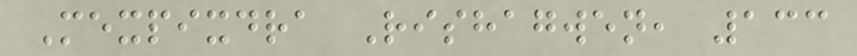Mexpixdra Rishagwen, 133
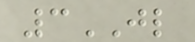3JL
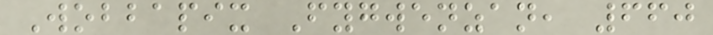Wobbapix Fygwenzan, 660
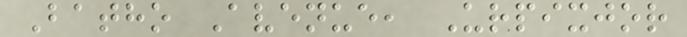Batho Avenue, Urpixjor
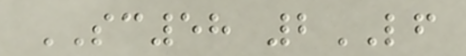SC58 2LF
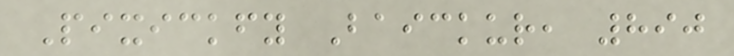Pixickfy Baickur, 890
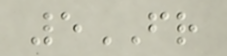5FR
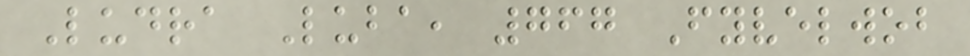Ludra Luba, 767 Fyvelwob
